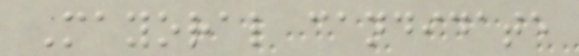Mayoral candidate
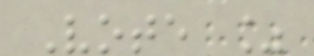Vote %
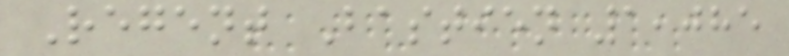Regent Bastien 1,085
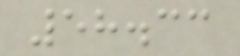58.33
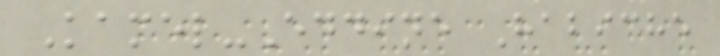Kamel-Eddine Habiche
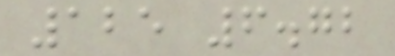125 6.72
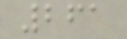261
